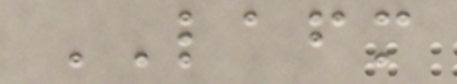LAFM
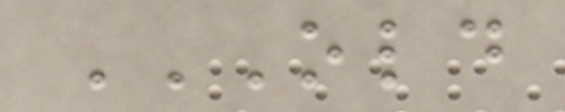OLD
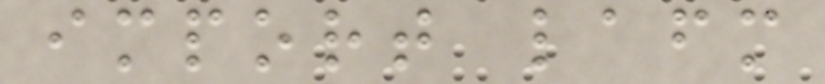import lafm
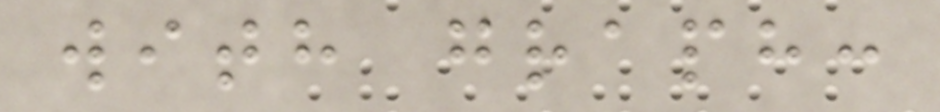with graph:
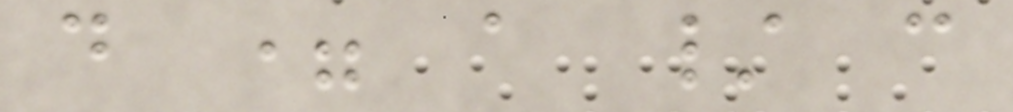d = a / c
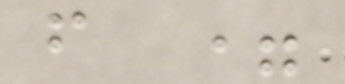f =
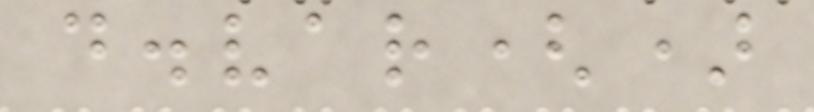d.var()
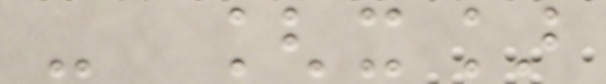- [x]
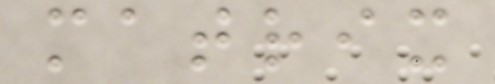matrix
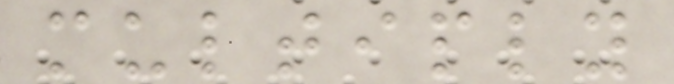multiply
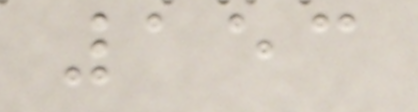153
